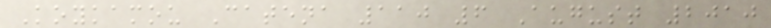Koykamou Catena 110 6 August 2010
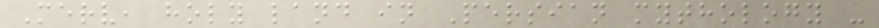Merv, holy land in Persian mythology -
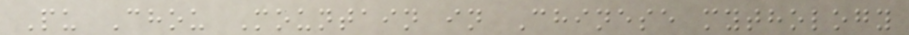Pu Chou Mountain in Chinese mythology
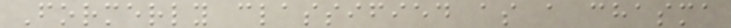Formerly classified as a chasma
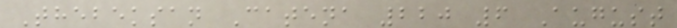Thebeksan Catena 220 6 August
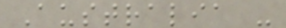Australia -
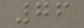76
